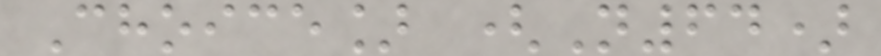Choice] (N64)
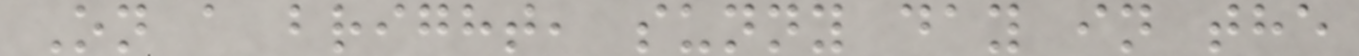On a bright, sunny day in the
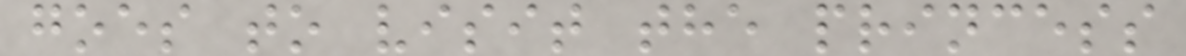goes to visit the princess
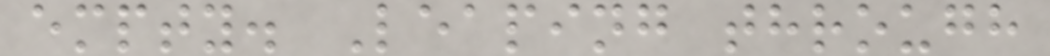empty. Leaping through
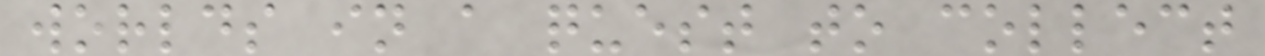worlds in a quest to collect
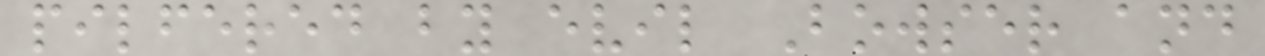pilfered by evil Bowser and
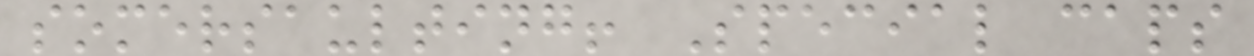somersaulting! Special caps
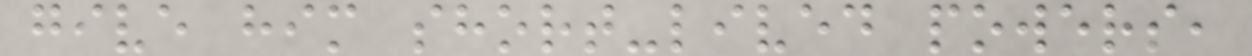give him short-lived powers,
